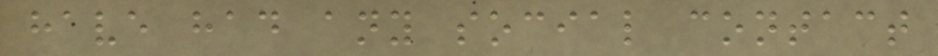have had any social contact
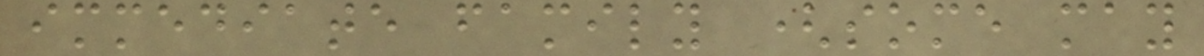immediate family (some may
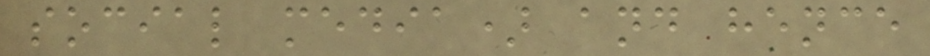social media) and hence
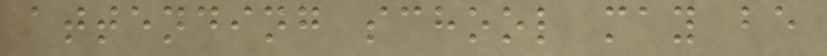attending school may be
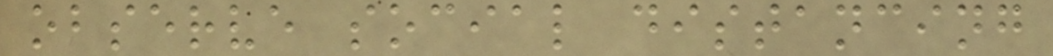observe social distancing
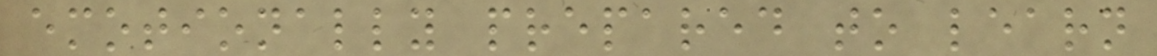emotionally prepared to learn
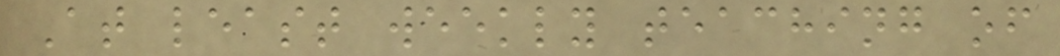At least weekly teaching of
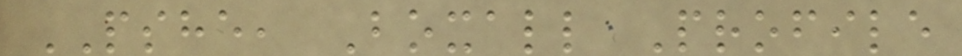PSHE, Boxall Profile
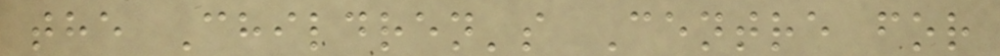the Children's Centre for
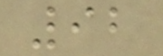92
